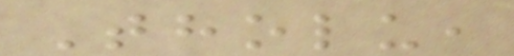Tholu,
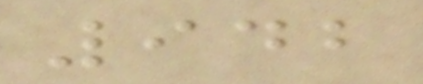942
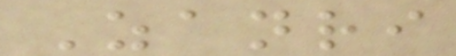Zanri
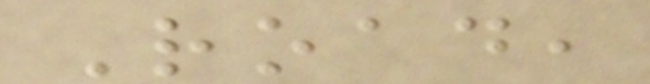Road,
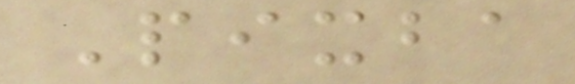Pixba
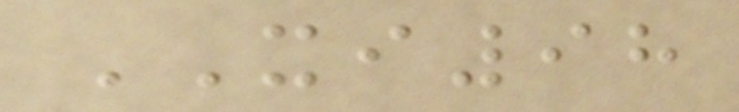XI98
